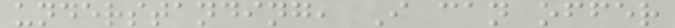understanding, I can offer
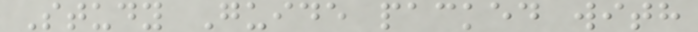Study Guide packed with
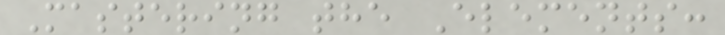Mastering the Elements:
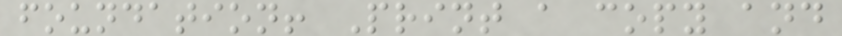foundation! Print a copy and
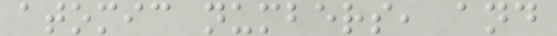atomic numbers, and
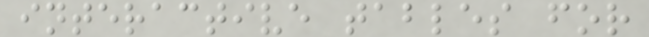interactive tables for
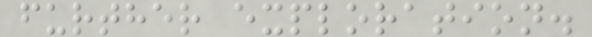further exploration.
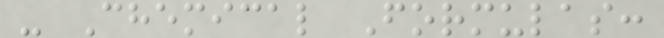- Chemical Formulas:
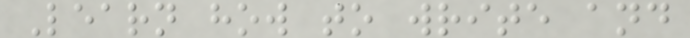Learn how to write and
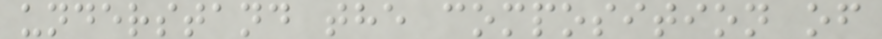understand the composition of
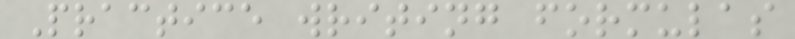Practice writing formulas
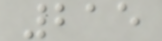215
